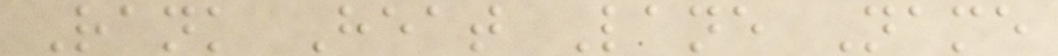Rank Heat Lane Name
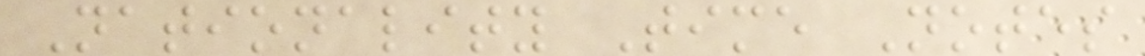Nationality Time Notes
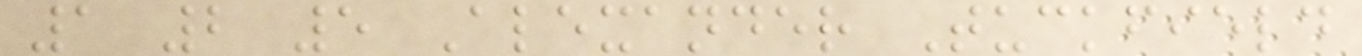1 2 5 Alexander Tuckfield
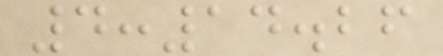4:14.26
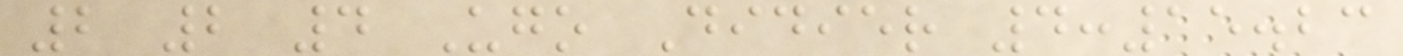2 2 4 Ugo Didier 4:15.23
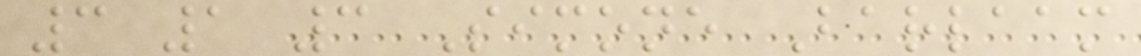3 1 3 Simone Barlaam
